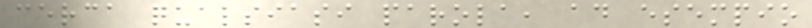cerca qualsiasi parola, ad esempio
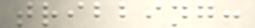tribbing:
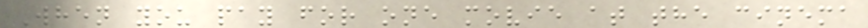When you pay for one movie at the cinema
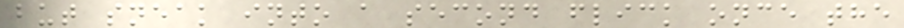but sneak into a second flick once the
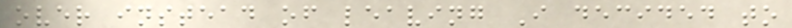over instead of leaving I decided to
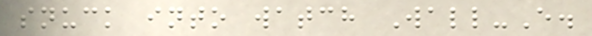snuck into watch Wall-E.
